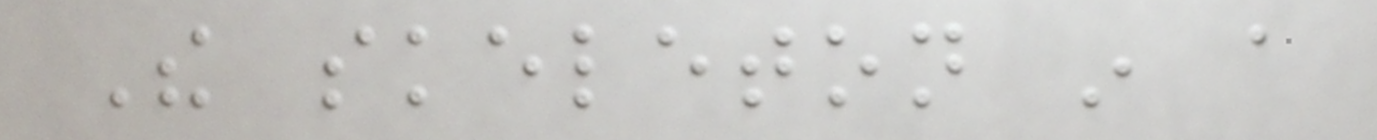The skeleton in a
